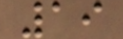19
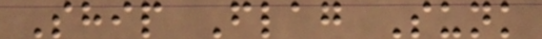Ship Flag Sunk
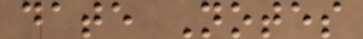date Notes
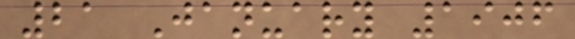21 January 1906
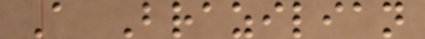A Brazilian
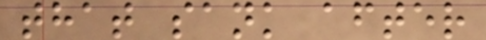that sank after
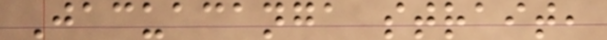Jacuacanga strait,
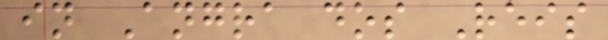in Angra dos Reis
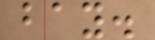bay.
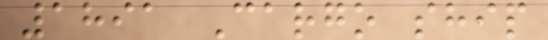1891 Cargo ship
